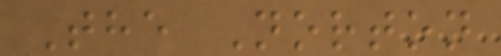The Norton
